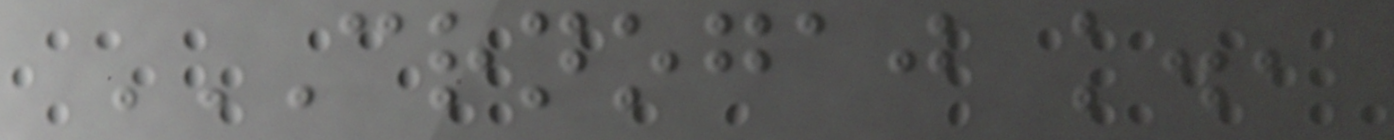CRNOGAJ K.,
